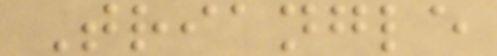Triangle
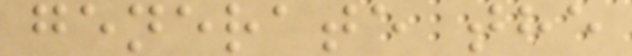generate the
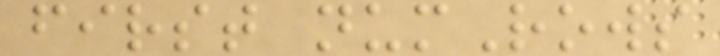first numRows
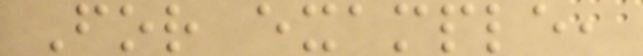For example,
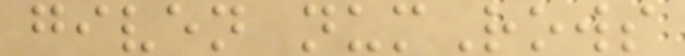given numRows
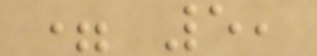= 5,
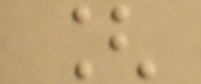[
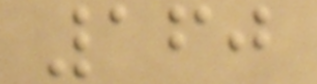160
